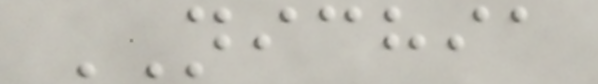NICHIA
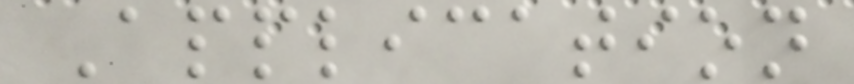Application
